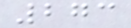273
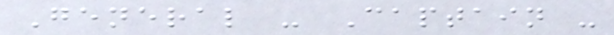General - Captain -
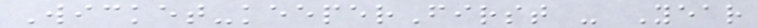Wicket-keeperFirst - Year
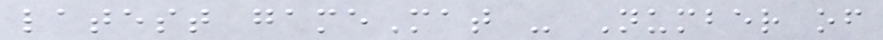latest gameMat - Number of
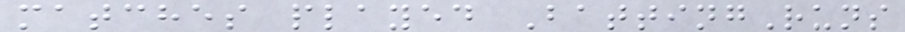matches played BattingRuns
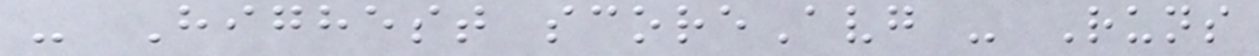- Highest scoreAvg - Runs
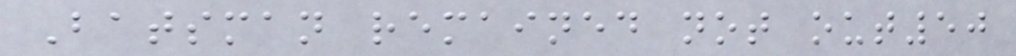Batsman remained not out50
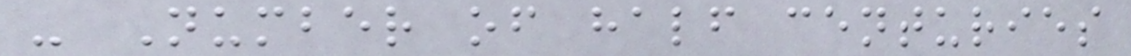- Number of half centuries
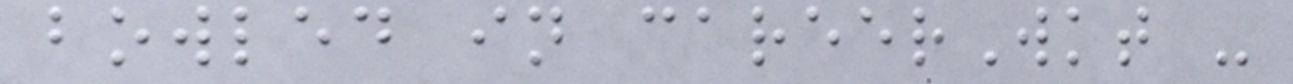bowled in careerWkt -
